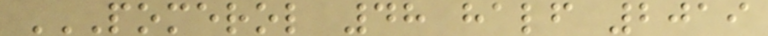POMEROL 48 HALF 2019
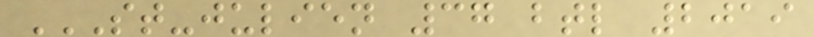ST-JULIEN 37 BTL 2019
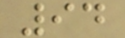94
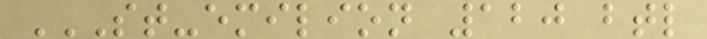ST-EMILION 120 BTL
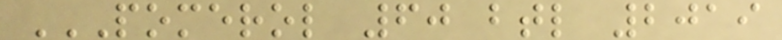POMEROL 60 BTL 2019
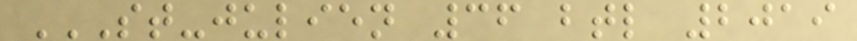ST-JULIEN 36 BTL 2019
